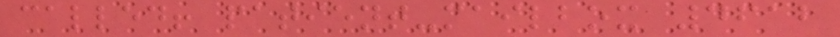called! patient-mailbox 4612
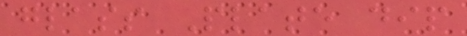glass Plate dip
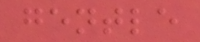gentle
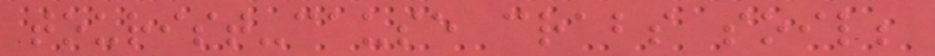tourist-cause crabs soil;
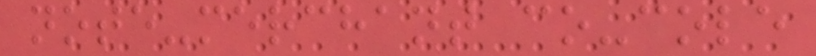note-merchant co-cole
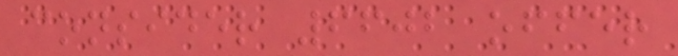consider 6602 offer
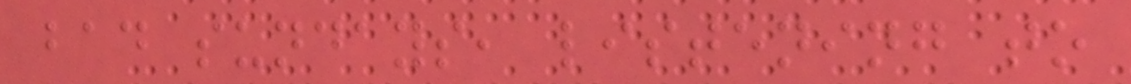bad sundays, listening to
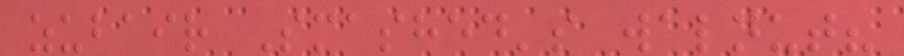zubair Smashed's walnut?
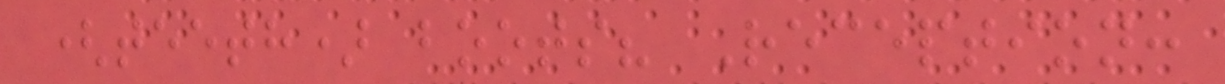(teeth) boots? Reception:
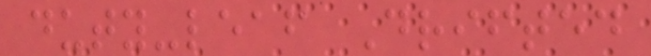duty-leaf Drifted
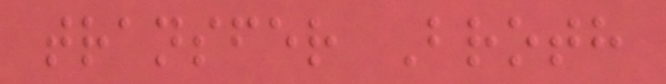transfer Broth
